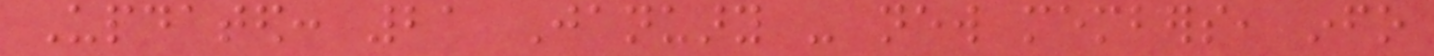Updated: 21 January - new members, info
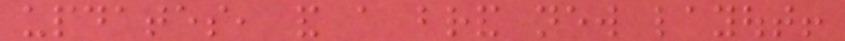updates, and a brand new layout!
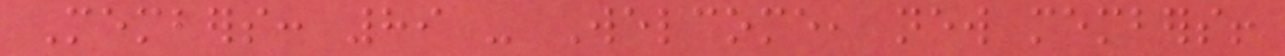Members: 89 - Welcome, new members!
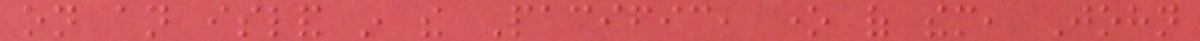on an island in the Pacific, one of them, John
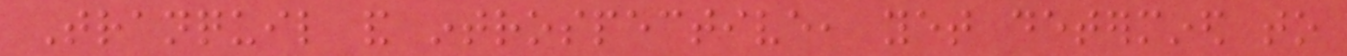Tranquil and introspective, yet determined to
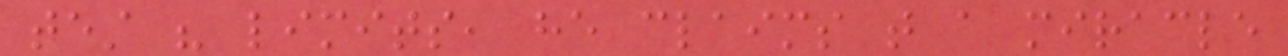test his limits, he claims that a miracle
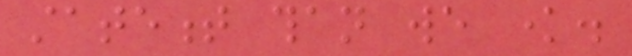statement than we know.
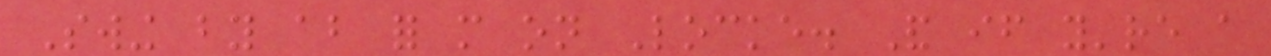Swing by about for more on Locke. And if you're a
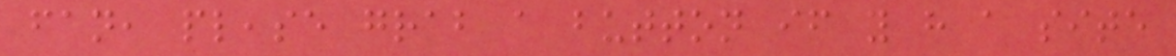fan, please grab a button if you have a site
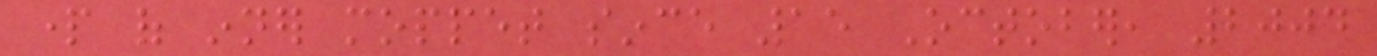part of inner moppet since 15 October, 2004
